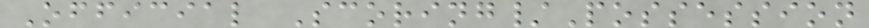Official Scoring/Possession
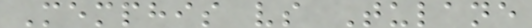Memphis vs Tulane
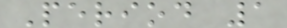Period 1
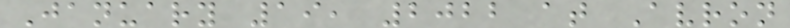January 19, 2022 at Avron
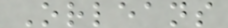Orleans
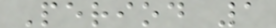Period 1
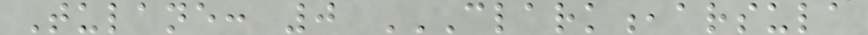Tulane: 0 CLARK,ARSULA
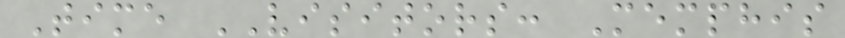Time VISITORS: Memphis
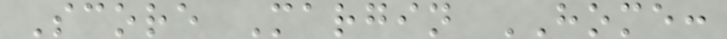Score Margin HOME:
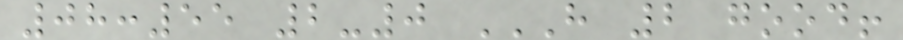08:55 2-0 H 2 GOOD!
